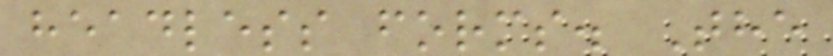headless forms. The
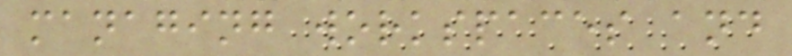managing workspaces and
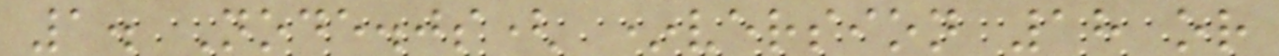1. Node.js( *version 18 or
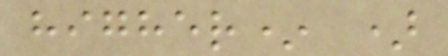higher* )
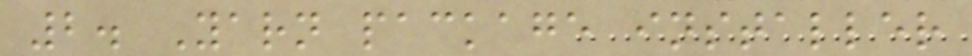2. Yarn package installer
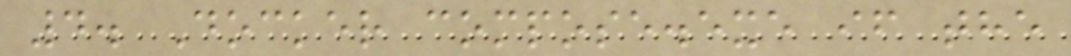4. Docker compose.exe if the
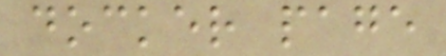docker page
